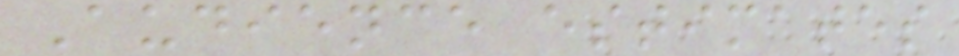Audience estimates
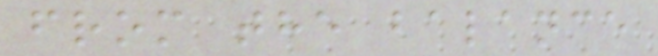from the balance
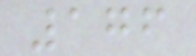176
